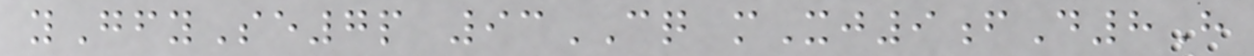yGfySe7p 93CQ mXj9fD8H
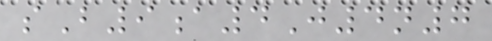sB9a4J4n7
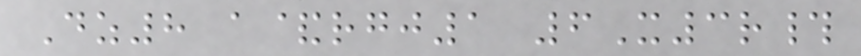Dz8 a&rgj1 6X3r#
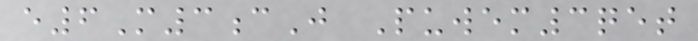e6M3cJ Puwem3qet
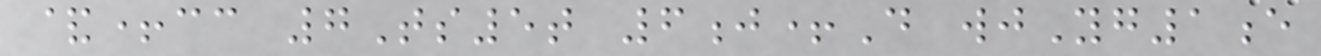&+cc 7Ts5t 6j+D wjYg1e
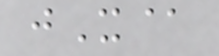jX@
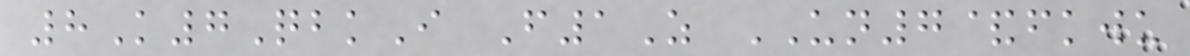8K7QbkI F1Z UN7&fkwu
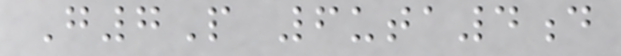G7P 6uta4d
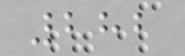282
